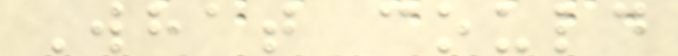What could
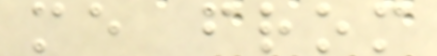me from
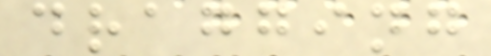dragging
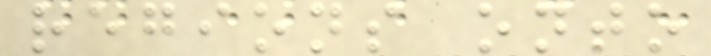regions onto
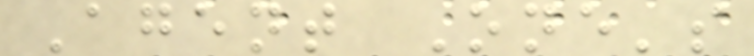Agent One's
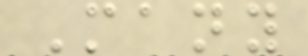Many
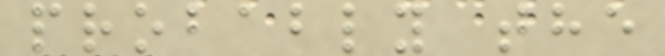probably the
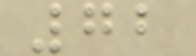72
